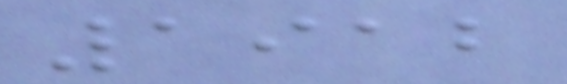1912
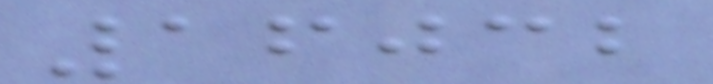16032
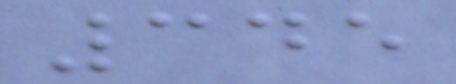345
